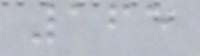165
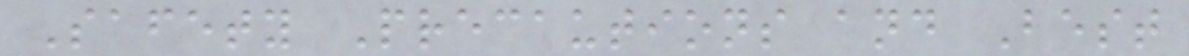Safety Precautions and Best
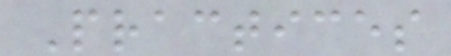Practices
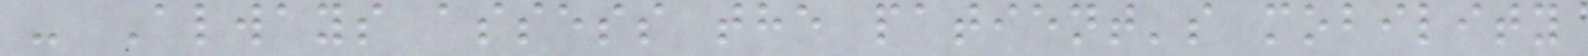- Always assess the patient's mobility
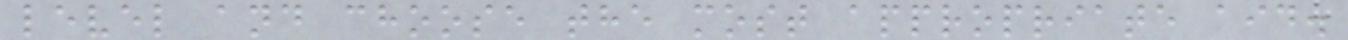level and choose the most appropriate aid.
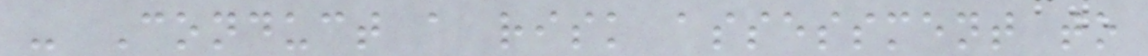- Conduct a risk assessment to
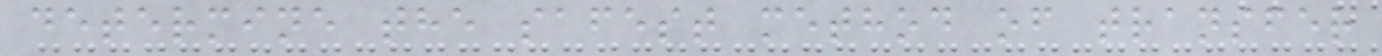determine the safest method of transfer
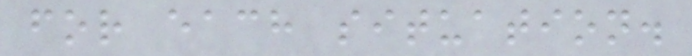for each situation.
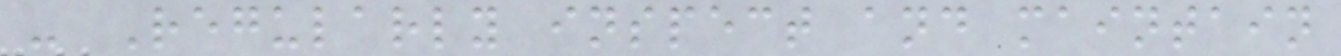- Regularly inspect and maintain
